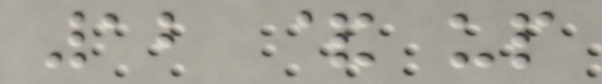12 & up
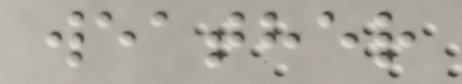weather
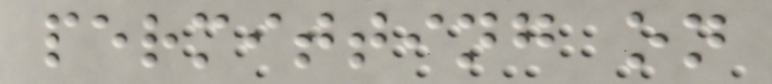permitting on
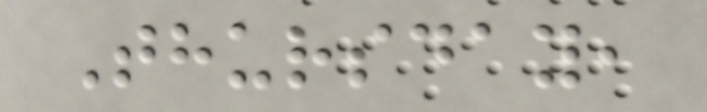Thursday,
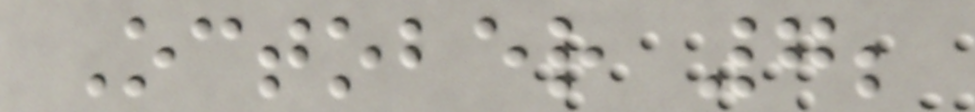October 7;
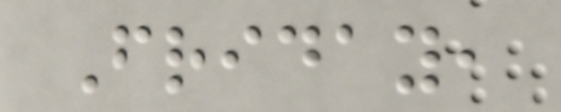Friday,
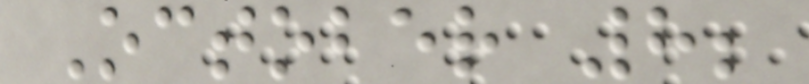October 8;
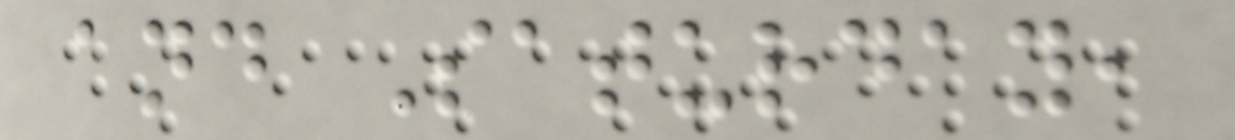and Saturday,
